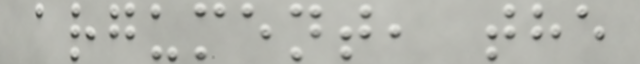argument, the
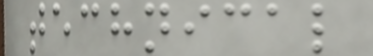technical
